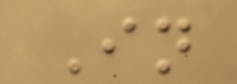In
